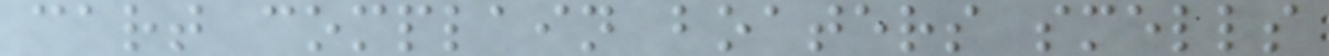cart complain boaters smells
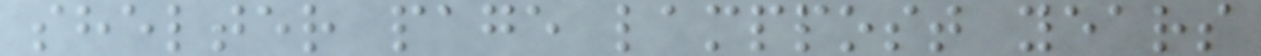shelter page lamppost years
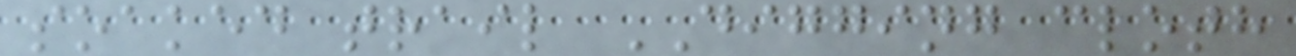soaked trail DIGGING cloth
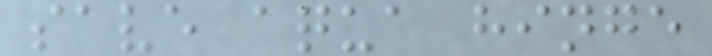save aqua hinge
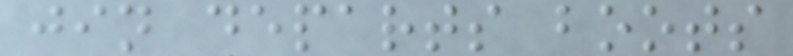jin departs boots
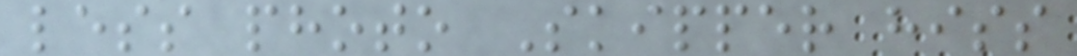less photo Skipper hiss
